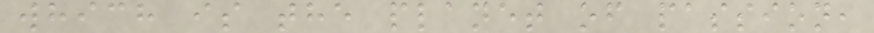which is the planet of passion,
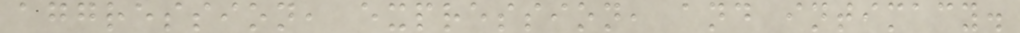aggression, expression, and intimacy.
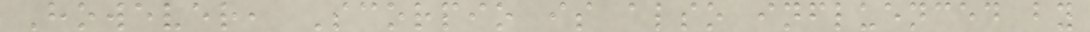However, Scorpio is also influenced by
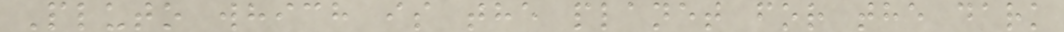Pluto which is the planet for the dark
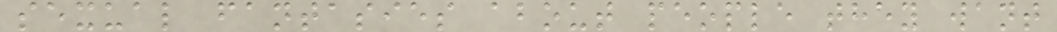sexual fantasies about people they want
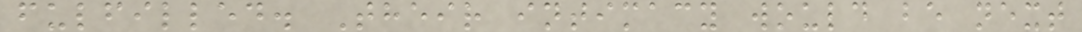fulfilled. Their intimacy would be next
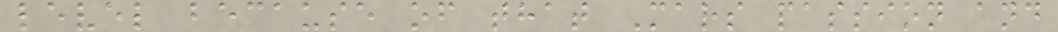level because of that Mars passion and
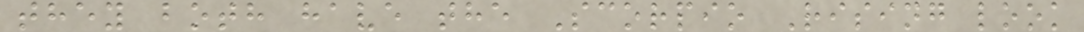they both have the Scorpio Rising look
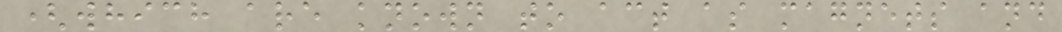(which are known to act as magnets and
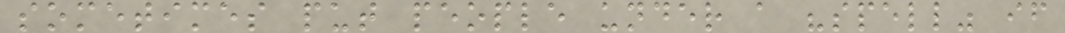sometimes put people under a "spell" if
